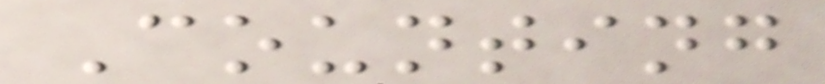Counting
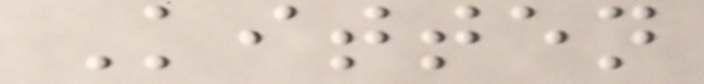Kitten
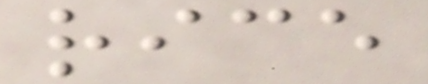rice
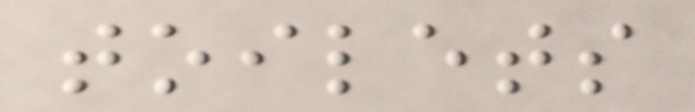toilets
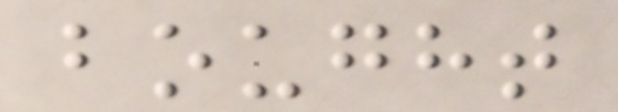bought
